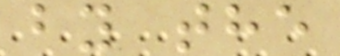by the
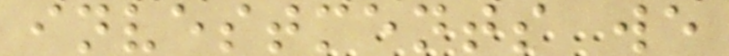investments we
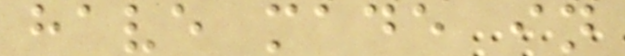have made in
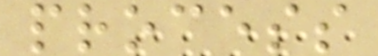process
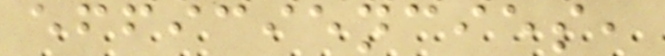efficiencies,
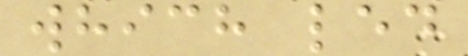which led
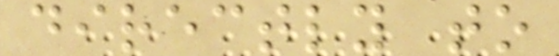directly to
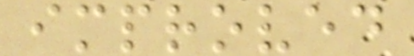improved
